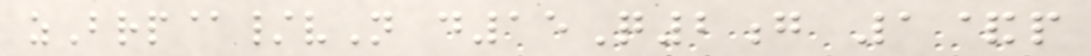zBrp@/vN d15Q2g 1&p
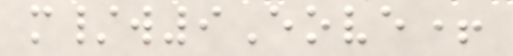m/w9Eove+
